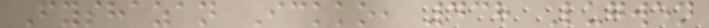Fyshazan Ickko, 438 Lugwen
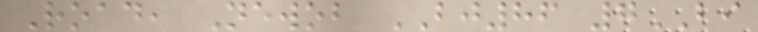Road, Newob BJ86 7BI
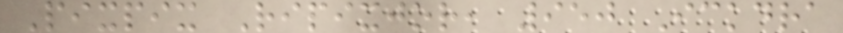Pixpix Ripixjor, 950 Ickdra
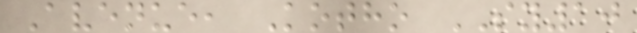Avenue, Kotho SY10
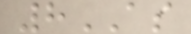8AS
